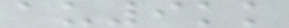au9kk
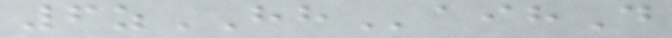6zHHaihD
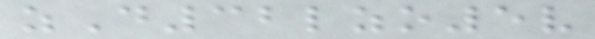zD32lzo5v
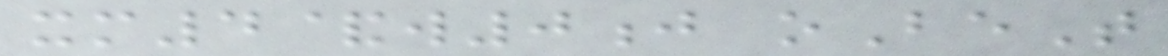xm4&w0j oBeT
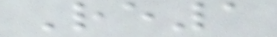Re1
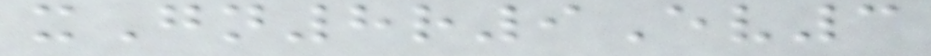xGn8r9Ev3
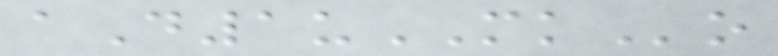aD1uMKo
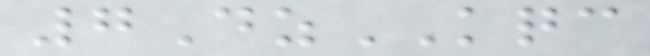7DzKQC
